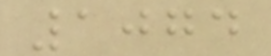1074
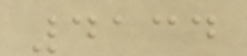4134
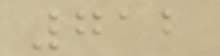712
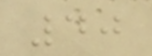40
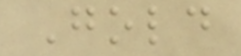Gold
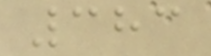383
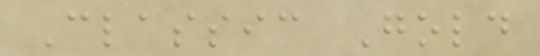Classic Gold
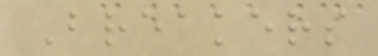Breakers
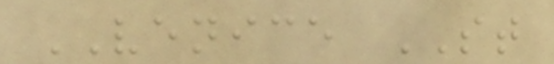VENICE ST
